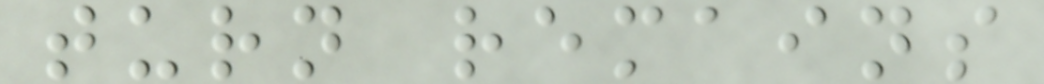turn remains
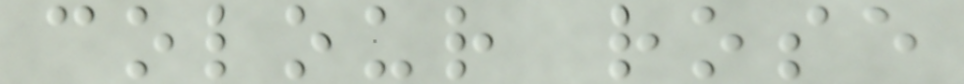colour rose
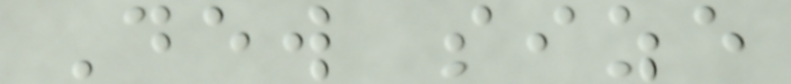Dew size
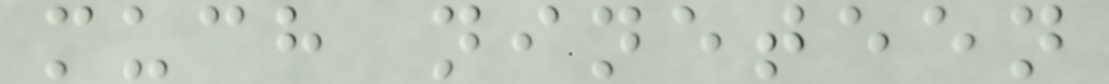much nineteen
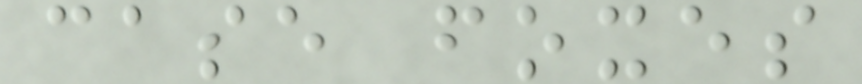case foxes
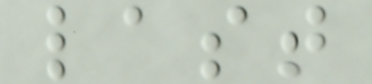last
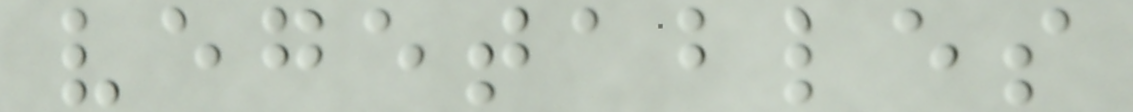vegetables
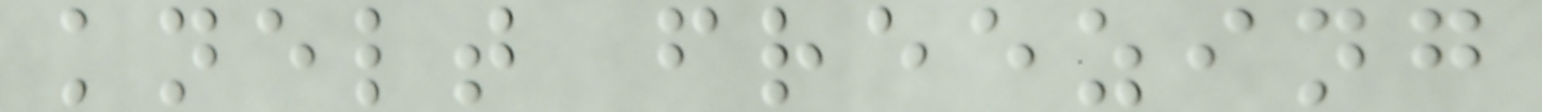knelt freezing
